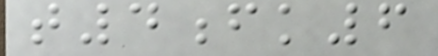t4fk6
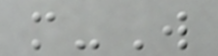m-W
